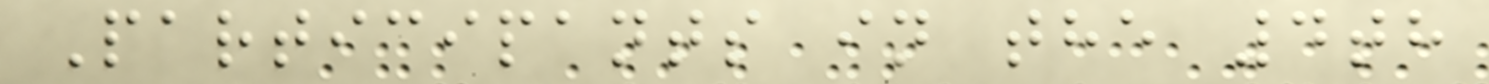Participants in the 4th
